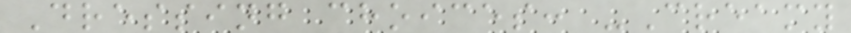Dressing choices: -Creamy
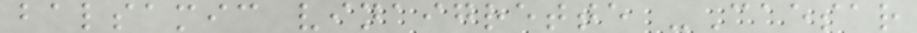balsamic vinaigrette -Caesar
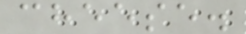cheese.
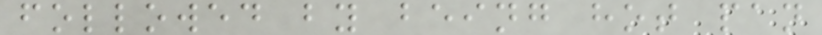followed by being hot pan
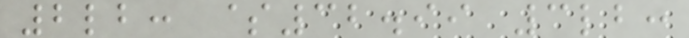2lb: $32.99 3lb:
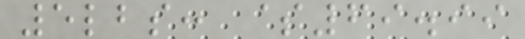5lbs: $69.99
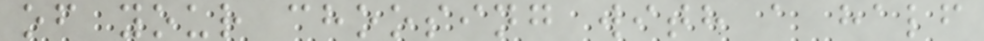of your choosing with a half
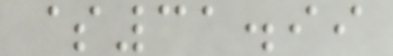$31.99
